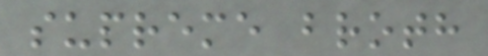supreme broth
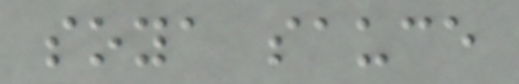soya sauce
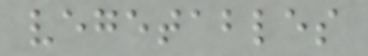vegetables
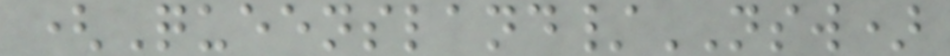(Queensland/NSW)
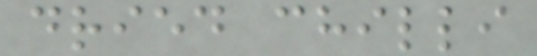dried chilli
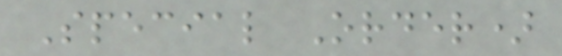Special Order)
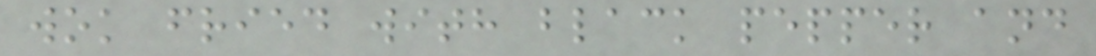wok fried with black pepper and
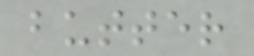butter
